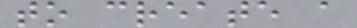to create a
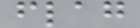flag
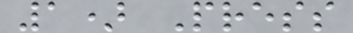1) Press
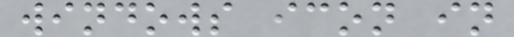windows icon in
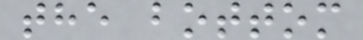the bottom
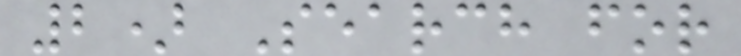2) Search for
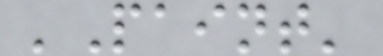'Paint'
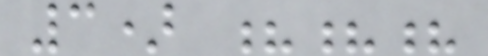3) ???
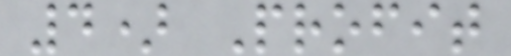4) Profit
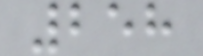258
